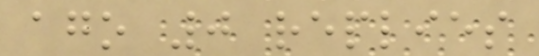ago 0 replies
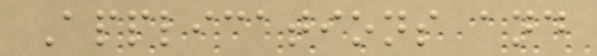Applications and
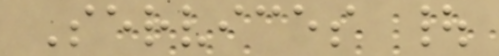Services |
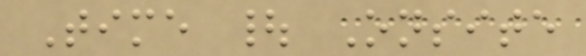Time | Onsite
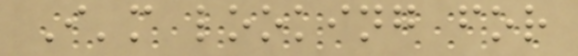I'm looking for
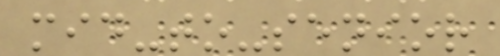mid-to-senior
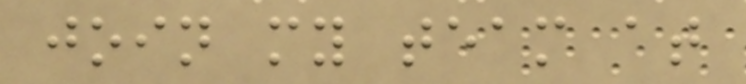join my team at
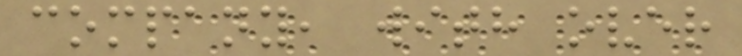company, with over
